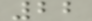22
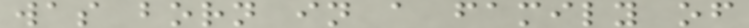was born in a family of
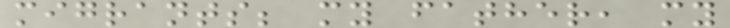migrants; my father, my
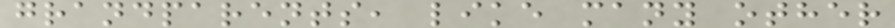grandparents, like many other
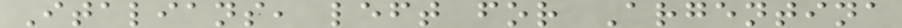Italians, left for Argentina
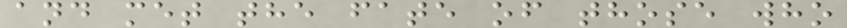and met the fate of those who
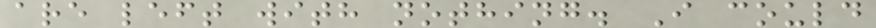are left with nothing. I could
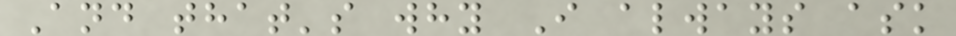And that's why I always ask
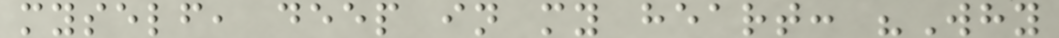myself, deep in my heart: "Why
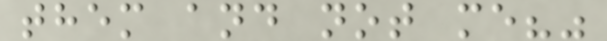them and not me?"
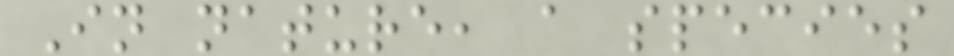In nature, a species
